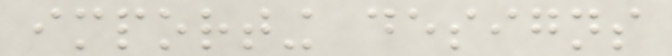importing designs
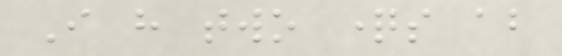I have two questions about
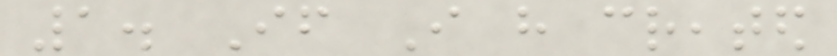1. If I have created
